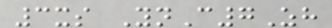3xs YnC7Zh
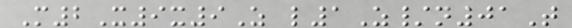M2X9x9Z l1Z/n01T
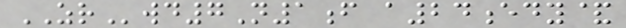ZRwd7N1f a24edy&
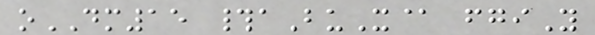oDM15 #aBuX@ fgiY
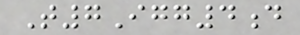T7Igg4d
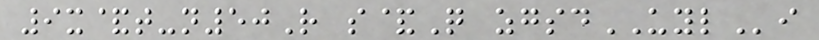9x&t-n50R s&Q zgsdUYLi
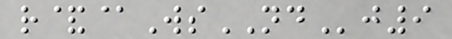r&@WsNDj9
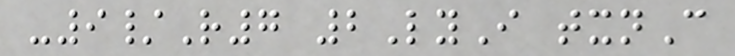-9/R7 2LyI txnC
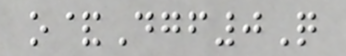o&Dgf0Q
